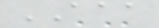AAA
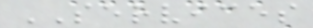SERVICES
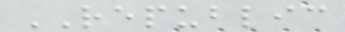REPUBLIC
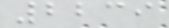2239
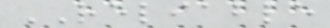RELIABLE
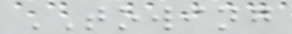TOWING
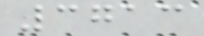3713
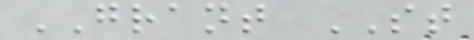GRANT ST
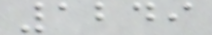1249
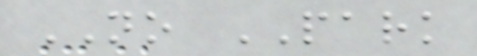NO PARK
